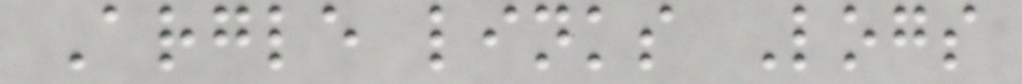Argle links Logs
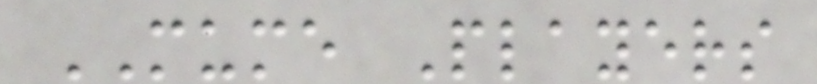MUME Players
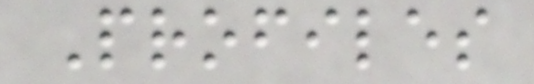Profiles
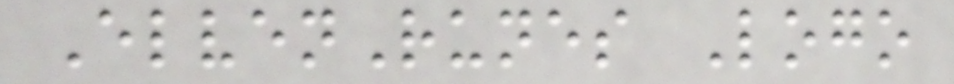ElvenRunes Logo
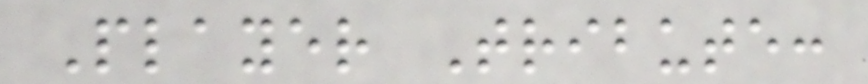Player Tribute:
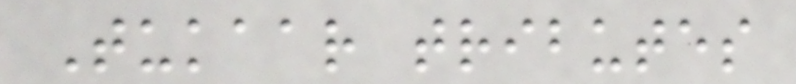Tukaar tributes
